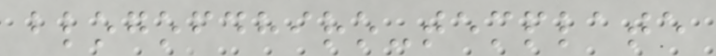blogofdhiro-template
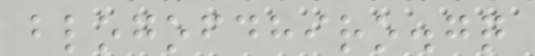blogofdhiro.gq
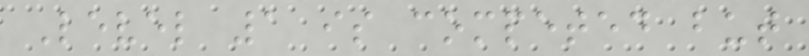Level 1 is competed but
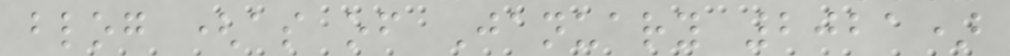blog (as of January 2021)
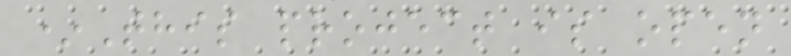*This project is open
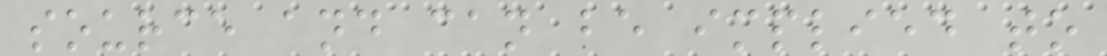source and can be implied to
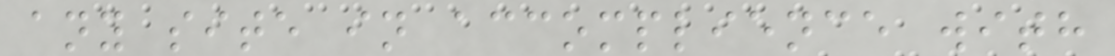any site in accomplience with
